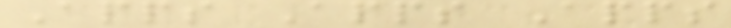Apps Apps Apps
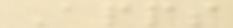Apps
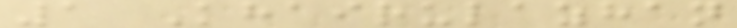1 Khairulazhan
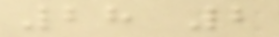28 2
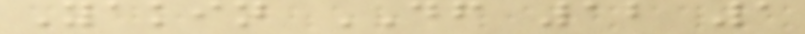Yakin DF 12 1
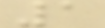1
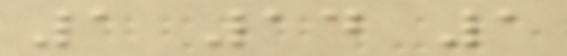1 14 1
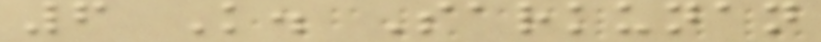6 K. Sarkunan
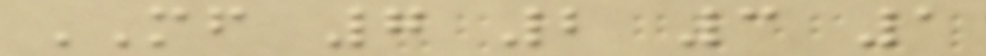MF 7 2 3 1
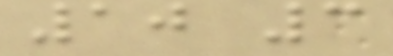10 3
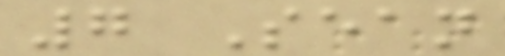7 Sean
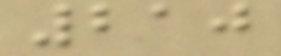210
